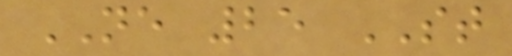NE 25 ST
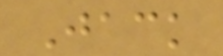Jack
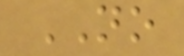NO
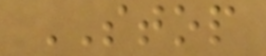STOP
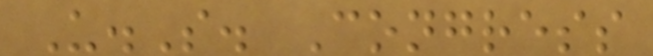U.S. Congress
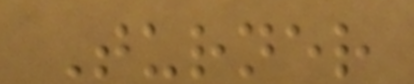Turner
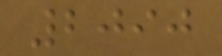2090
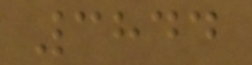3844
